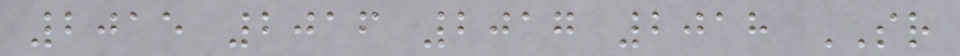2015 2016 2017 2018 SR
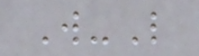W-L
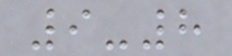9-8
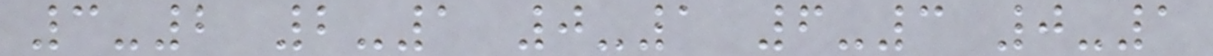3-2 2-1 0-1 6-3 0-1
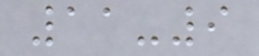11-9
